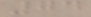74
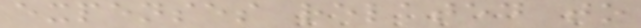expenses related to
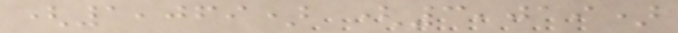(1,069) (3,019)
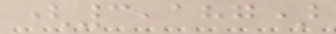(3,187)
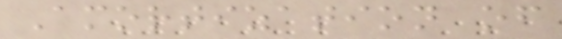Amortization of
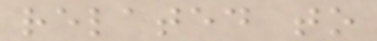related to
